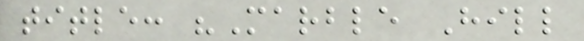title: "Marble Hill
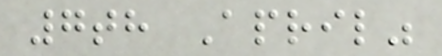7th April"
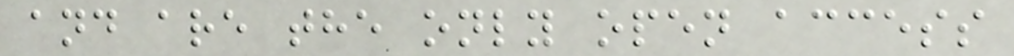and are the only open access
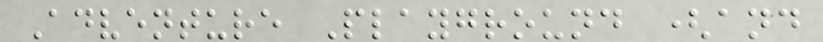Adventure Playground (and
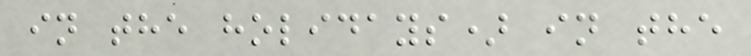in the holidays) in the
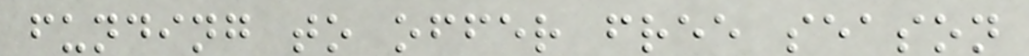funding to offer free season
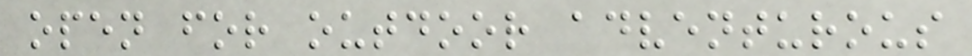open for outdoor adventurous
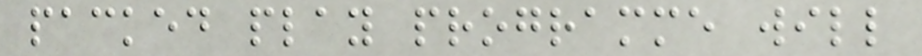packed play programme will
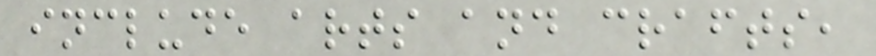include arts and crafts,
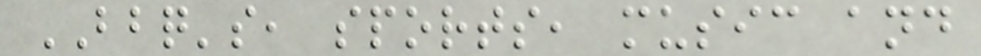BBQ's, sports, music and
